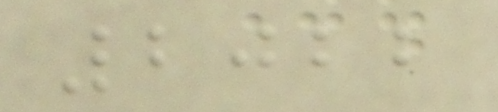2022
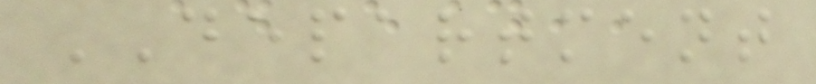DEPARTMENT
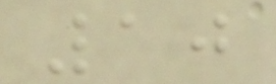10
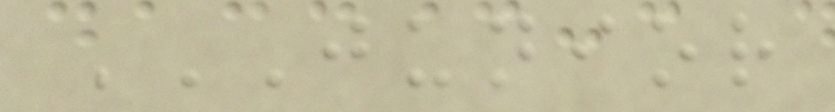JUNIOR
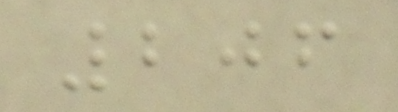206
